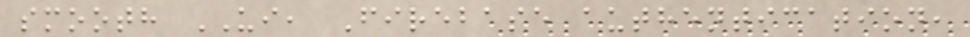smooth UI, Firebase authentication,
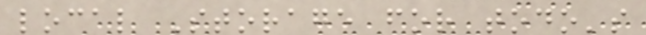local Storage for todo's
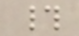#
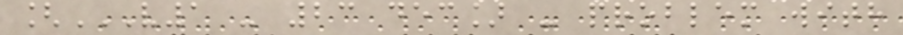[V1 - 23 DEC] - PROBLEM WITH
